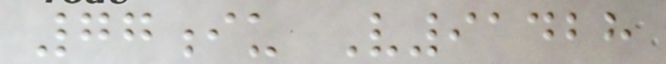77iu V91428
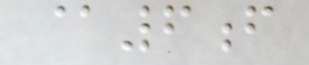@6f
